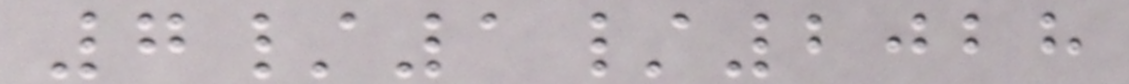7/1/2028
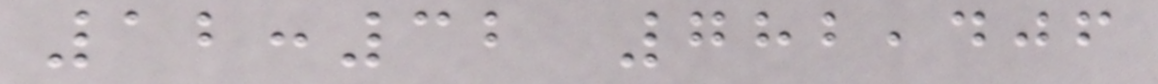12:32 782,406
